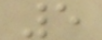5
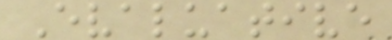Evaluative
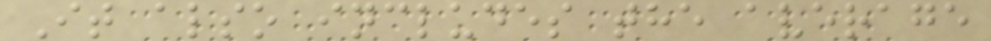It also includes the average
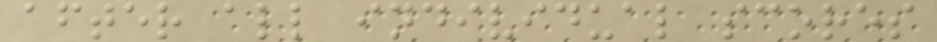after all individual scores
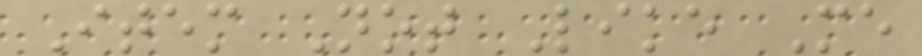Item Not Like Me
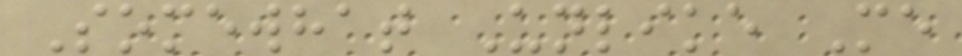Somewhat Unlike Me
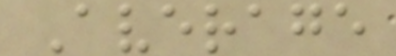Average
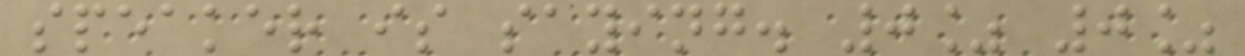speaker is saying. 0% 0%
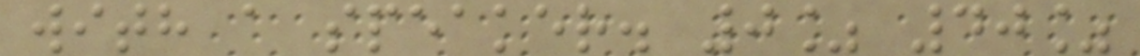with a speaker. 0% 40%
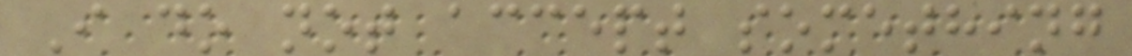I do not accept something
